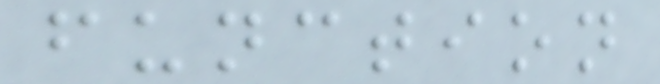function
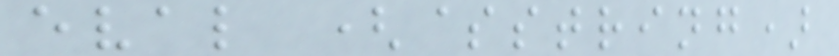eval ($string)
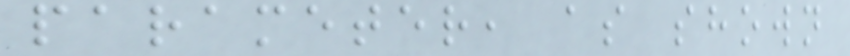parameter, as shown
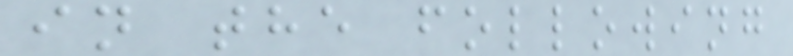in the following
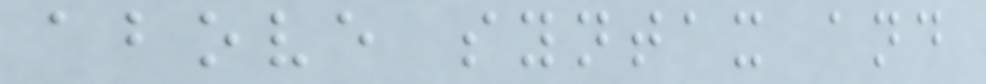above syntax and
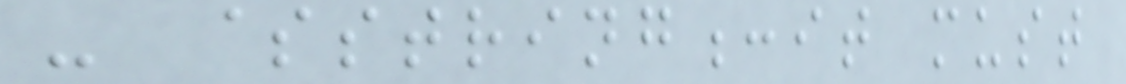- $string:it must
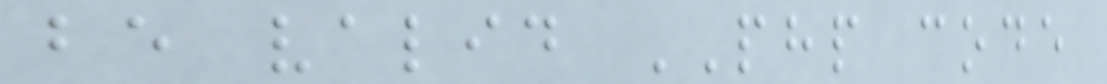be valid PHP code
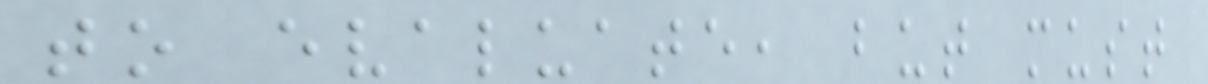to evaluate, but must
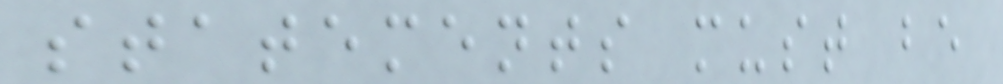statements must be
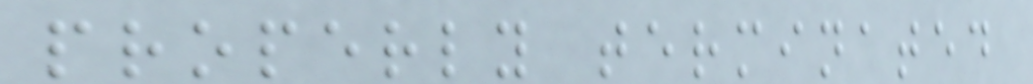properly terminated
